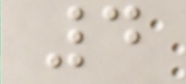4
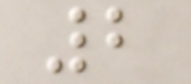2
